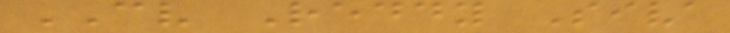CV Reddy Siva
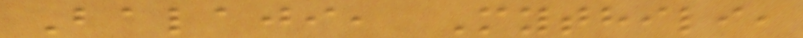Balaji, Mythili,
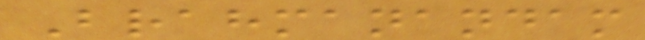Brahmanandam
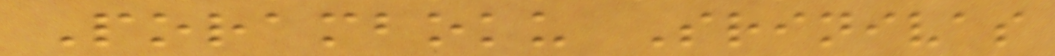Poramboku Srinivas
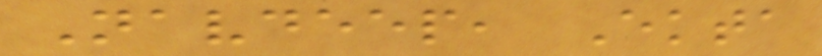Navdeep, Ekta
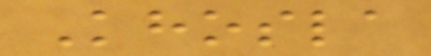Khosla
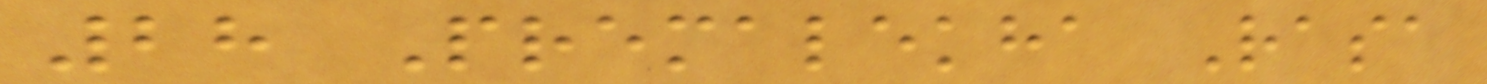28 Premalekha Rasa
